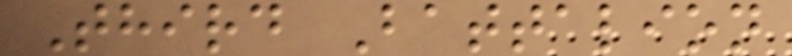Third Battalion
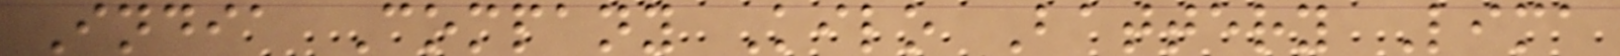India Company Kilo Battery Lima
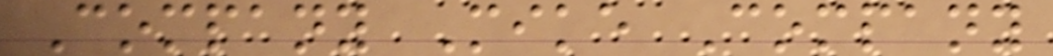Company Mike Company
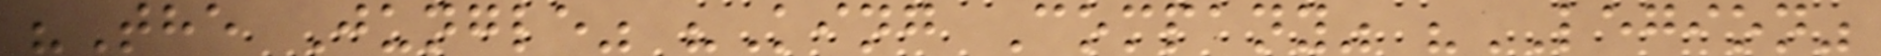"The Jungle" "King Company" "LEGION"
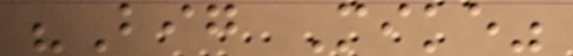"Big Mike"
